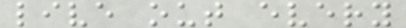live out every
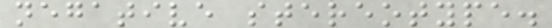negative stereotype.
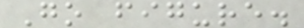Go figure.
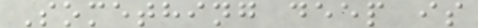Something deep is
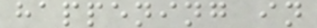happening in
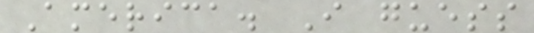America. I guess
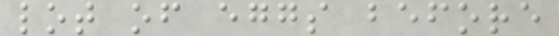lot of eggs before
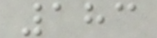183
